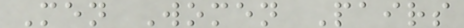Men Women Pairs
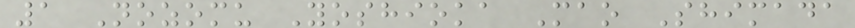1 Nozomu Yoshioka Mao Shimada
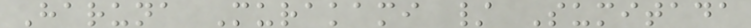Haruna Murakami / Sumitada
